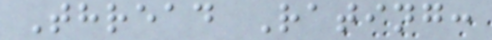Thread Rating:
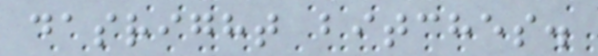dasright bitches.
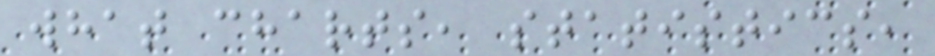what charts, statistics,
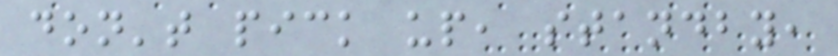don't pick up, standby,
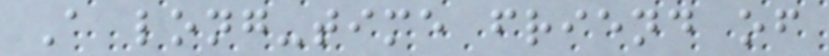A long-time friend of
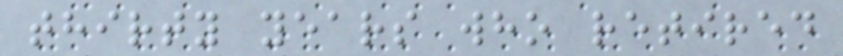thirty years who retired
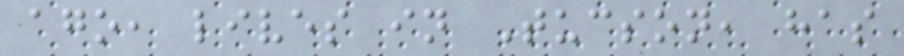ago, lives in Tucson, has
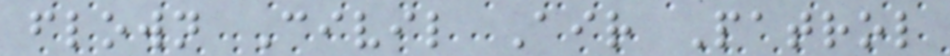flown Civil Air Patrol
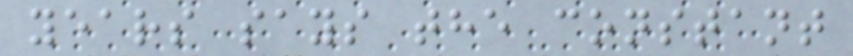years says the constant
